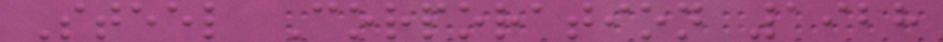Steel Corporation 1928
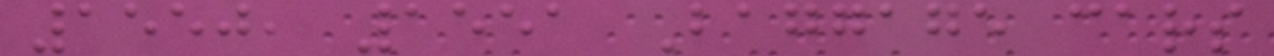1550, 1551 Baggage cars
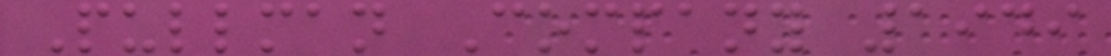Pullman Company 1949
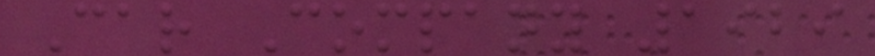Car Company 1929
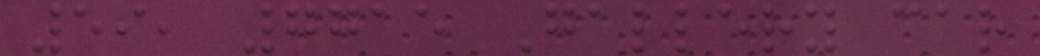59, 7715 Gallery car
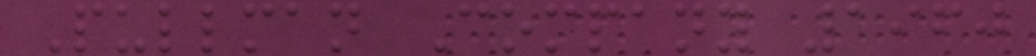Pullman Company 1960
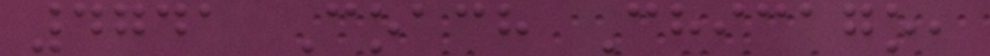4741 Coach Chicago,
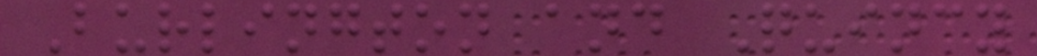Burlington and Quincy
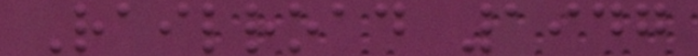Railroad 1947
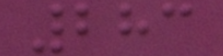283
